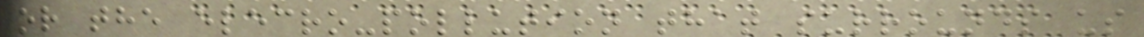or the elecro-pollution that surrounds us
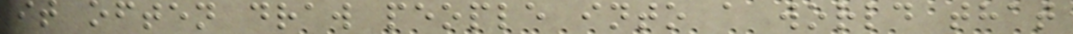it often draw people into a world that
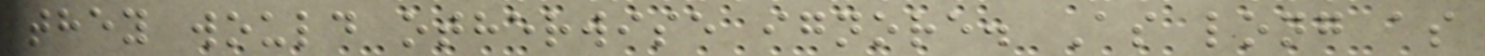they would otherwise ignore. As long as
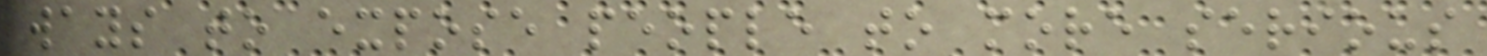ways to expose people to more serious
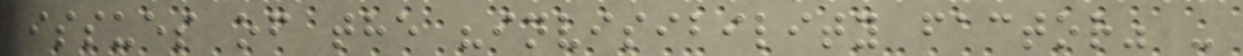issues of the "invisibility factor" -
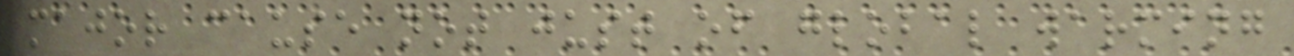major cause not just of global warming
